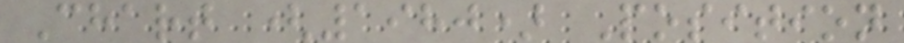Chart (1980) Position
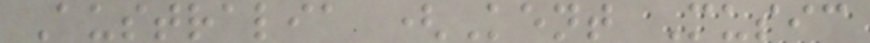Australia (Kent Music
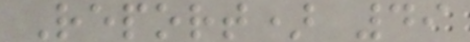Report) 49
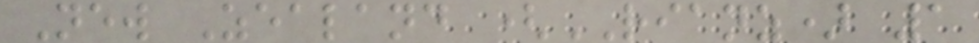New Zealand (RIANZ) 1
